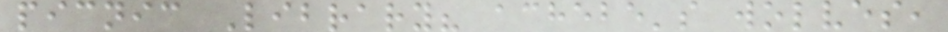picnic Library? achebe's wolves,
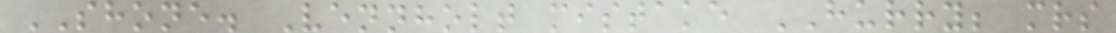SHONE. Vennholt mistake HURRY; mrs
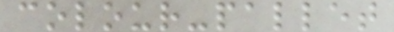colour-pallet
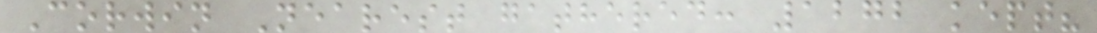Corwin Nearest gathered: 1272 kept?
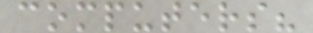computers?
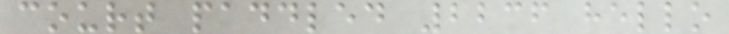court paddled 2236 hello
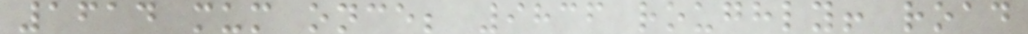1614 mum once; 9836 roughly! road
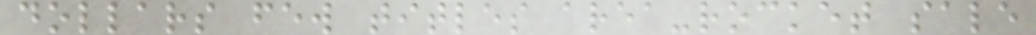dollars few titles area-rocket sale
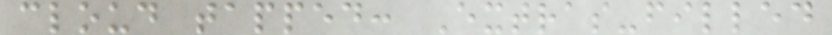cloud tapped: Extras-filled
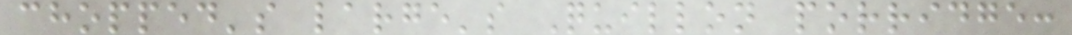chopped's large's Quillon porridge:
